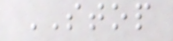STOP
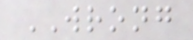WRONG
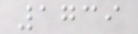1739
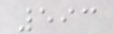593
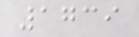1739
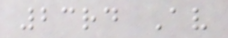23rd Av
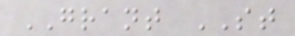GRANT ST
